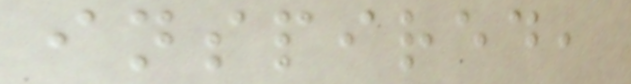inspired,
